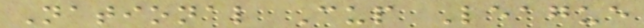National Cup League
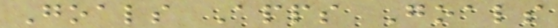Goals Apps Goals
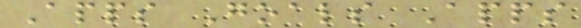Apps Goals Apps
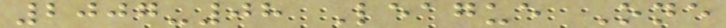2007-08 League One
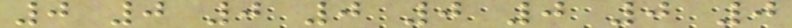0 0 0 0 0 0 0 0
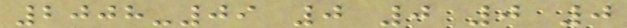2008-09 0 0 0 0
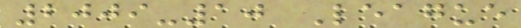2009-10 League
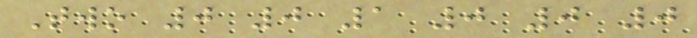Two 0 0 1 0 0 0
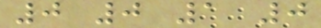0 0 1 0
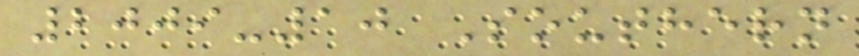2009-10 Southern
